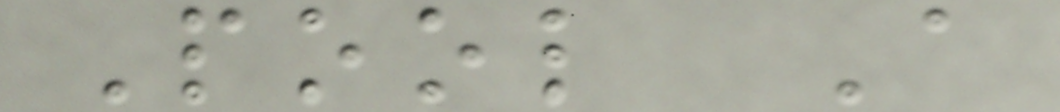Pool A
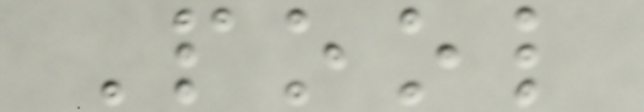Pool
